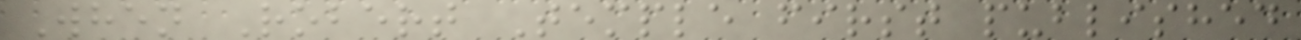When Robert Temple first published
